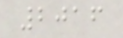2016
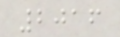2016
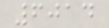6014
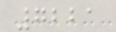7221
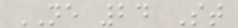NE 24 St
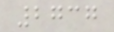2737
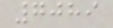7089
